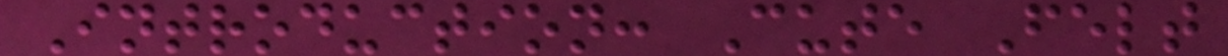Introduction: Cute Felt
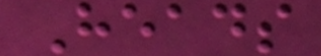Heads
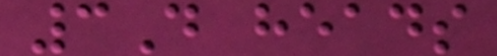3D heads
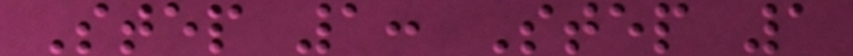Step 1: Step 1
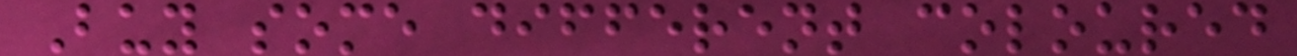Buy some different coloured
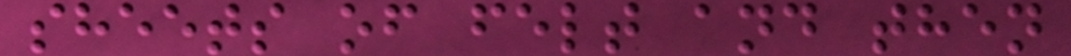sheets of felt and then
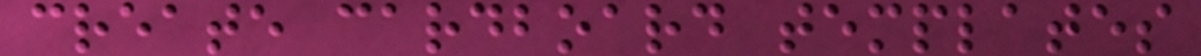create cardboard templates
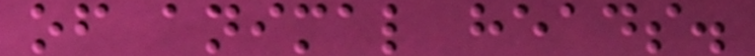of animal heads.
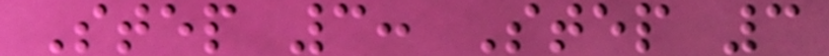Step 3: Step 3
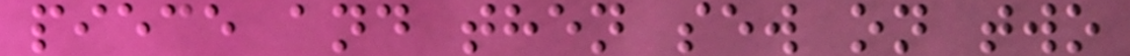piece and then sew on two
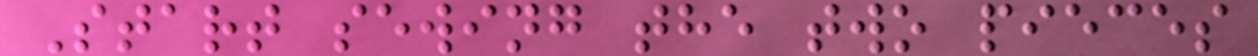Start sewing the two pieces
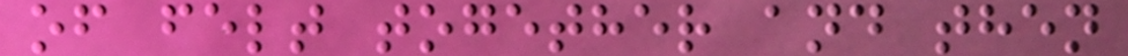of felt together and then
